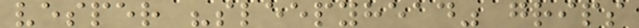vesper "sleepyhead" grips
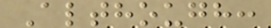Although:
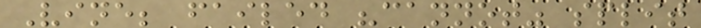Vine; failed "cannot" split
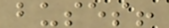buses!
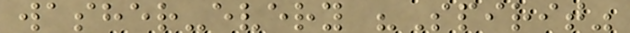washer-every "Spirit"
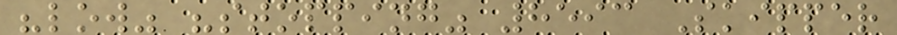"low" "stopping" 8593 Skipper
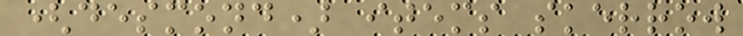(desmond) items skerrow
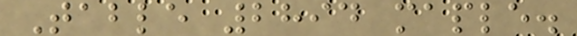Table 2894 maple.
